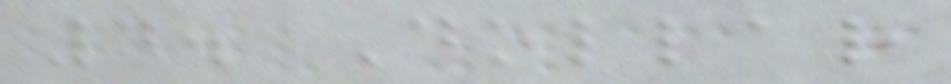4. Dollar
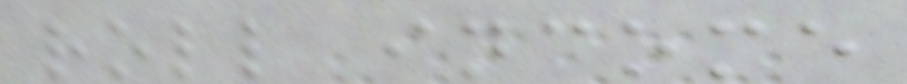roll income
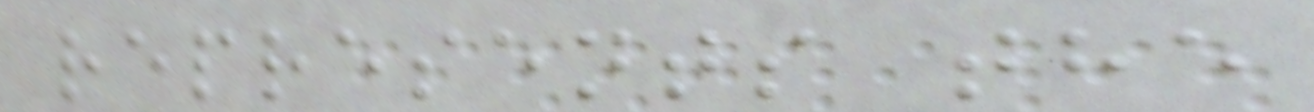represents the
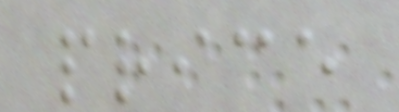price
